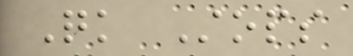Quick Stops
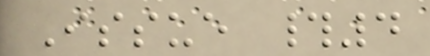Issue #4
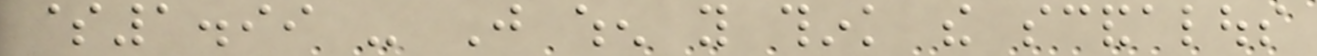$1.99 - Just when you think the scandalous
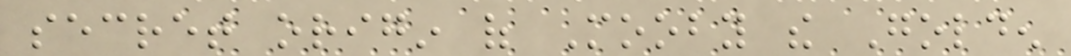secret origin of Mooby the Golden
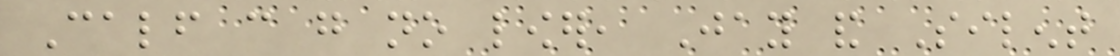Calf can go no lower, Jay and Silent
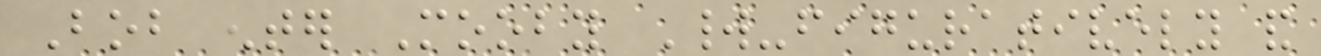Bob enter Mooby World-figuratively and
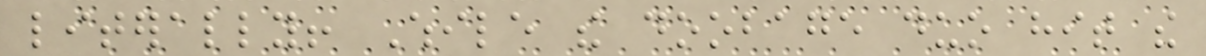literally! While the doobage duo hit the
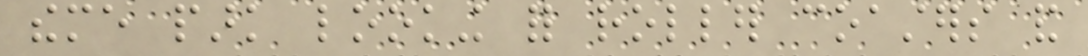theme park looking for roller coasters and
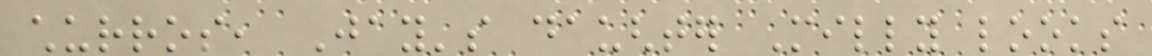churros, Jay's daughter Milly looks
